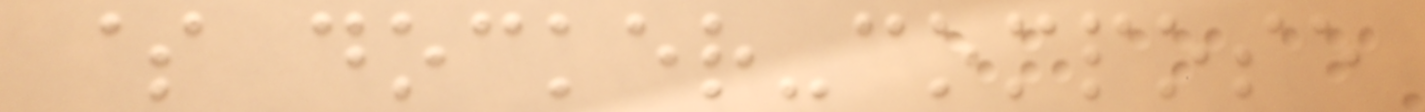$ docker-compose
